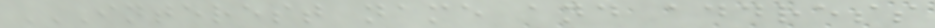INTEREST NAME AND ADDRESS
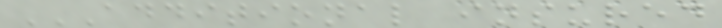ADDITIONAL INSURED
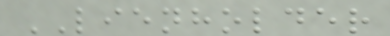LIENHOLDER
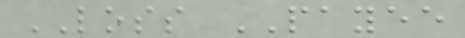LOSS PAYEE
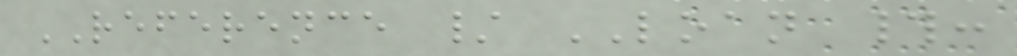REFERENCE / LOAN #:
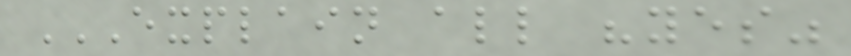EXPLAIN ALL "YES"
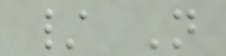/ N
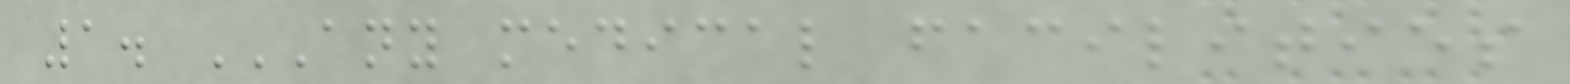1. ANY MEDICAL FACILITIES
